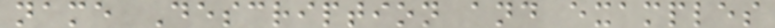name Description and examples
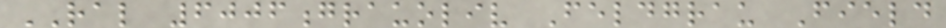RAL 6006grauoliv Feldgrau Field
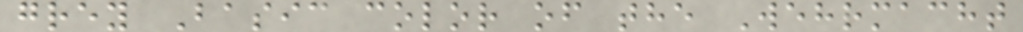grey Basic color of the Wehrmacht
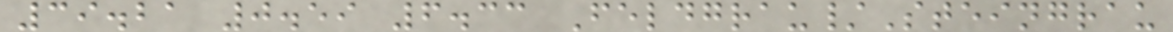39.21 0.59 6.33 Feldgrau/Steingrau
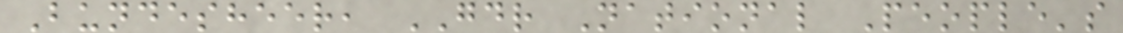Bundesheer, GDR National People's
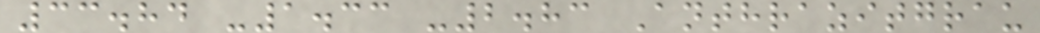33.84 -1.33 -2.83 Anthrazitgrau
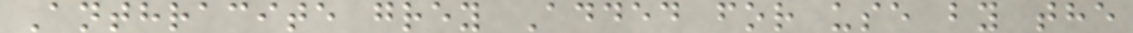Anthracite grey Added for use by the
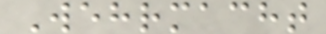Wehrmacht
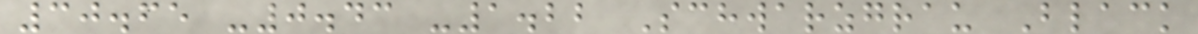30.65 -0.43 -1.22 Schwarzgrau Black
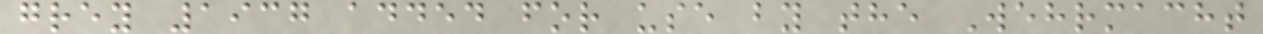grey 1937 added for use by the Wehrmacht
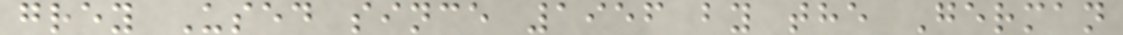grey Used since 1956 by the German
